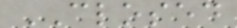CLOSED
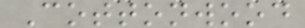Cottonwood
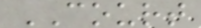COURT
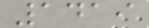1419
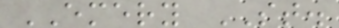EMERY ST.
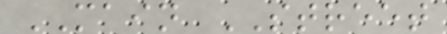MAIN STREET
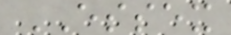ESSEX
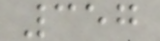357
